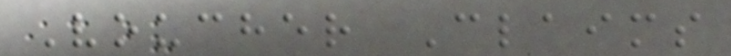Voucher Claims
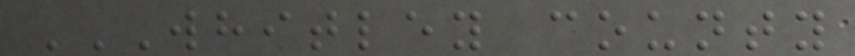WHITLEY COUNTY
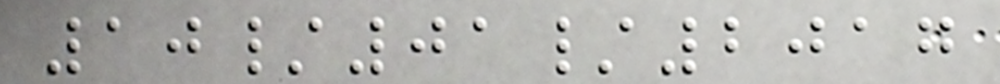10/01/2017
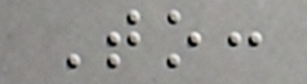To:
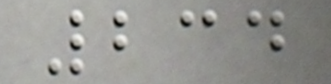234
